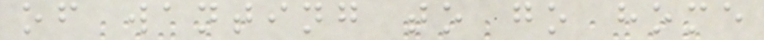of wanting to go home
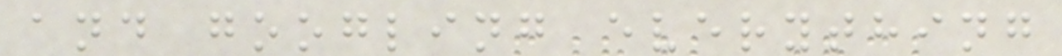and googling everything
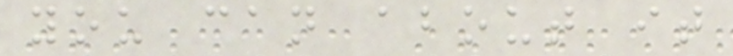you can about it
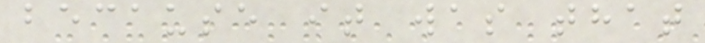because it was that
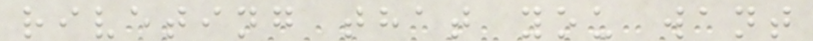riveting that you want
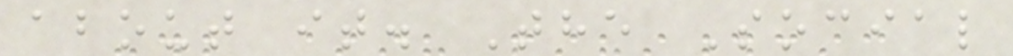about it. The Social
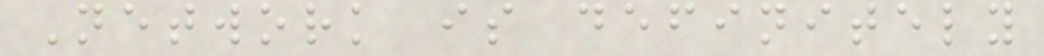Network is definitely
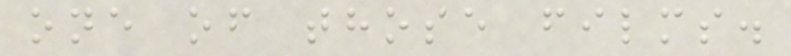one of those films.
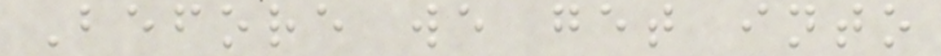Before we get into
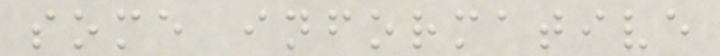some informative
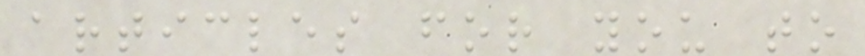articles for you to
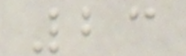23
